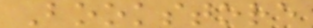Bookstore
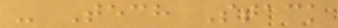- Tech Stack
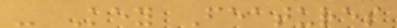- Key Features
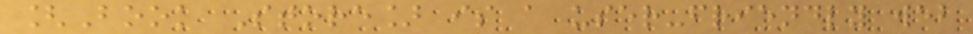[Book Store] is a user-friendly web
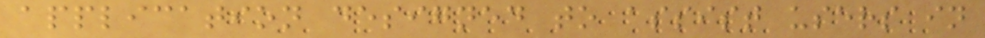application designed to assist users in
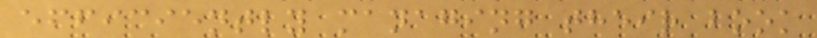efficiently managing their book
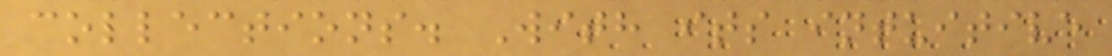collections. With its intuitive
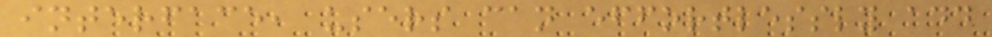interface, users can effortlessly add
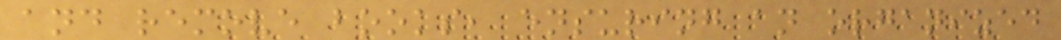and remove books, ensuring an organized
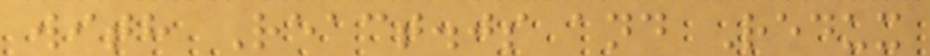with React.js and Redux
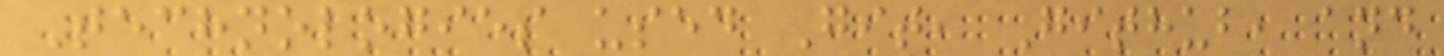Technologies used Git, Github, and
